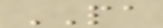PA
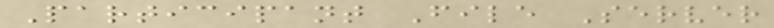Participant File Server
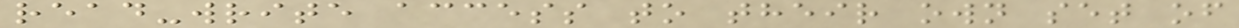read-write access to their own set of
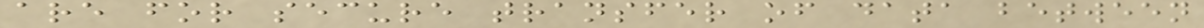are for secure transfer of data between
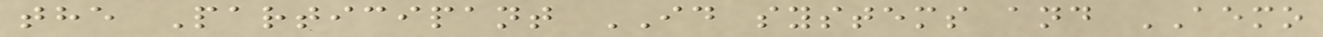the Participant ID systems and AEMO
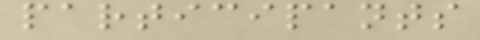participants
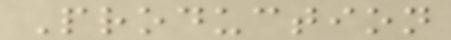Production
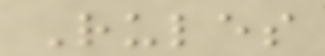Rules
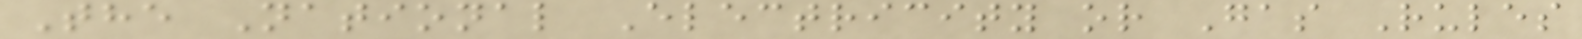The National Electricity or Gas Rules
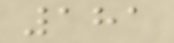181
